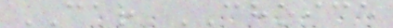CAR CHOICE
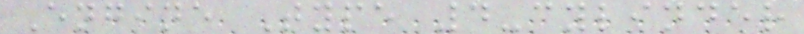Engine Type 4-cylinder
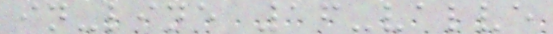in-line 16-valve
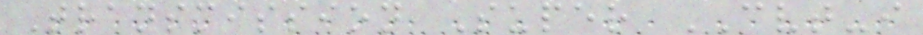Transmission Super CVT-i
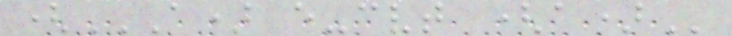(A) E-CVT (A)
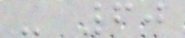- 60
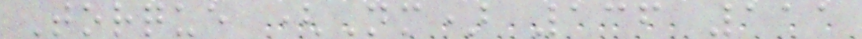Torque (Nm) 136 111
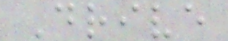Drive
